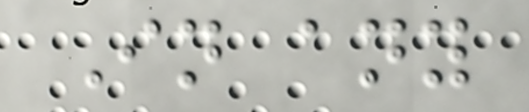In any
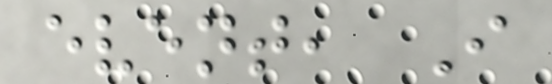event, I
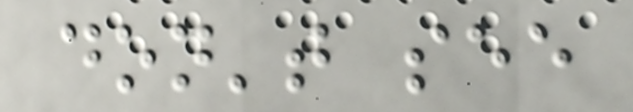don't see
